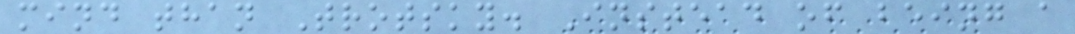mind than Trotsky. Instead of being a
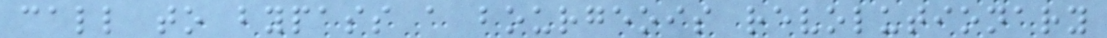call to bypass a bourgeois revolutionary
